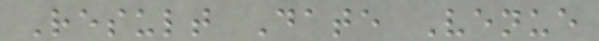Result Date Venue
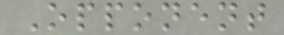Opponent
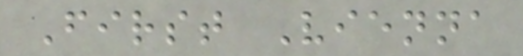First Vienna
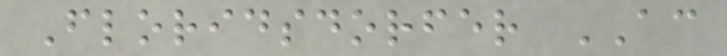Floridsdorfer AC
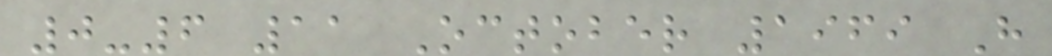0-6 11 October 1969 H
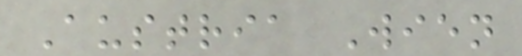Austria Wien
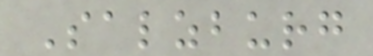Salzburg
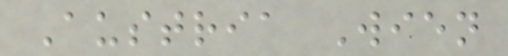Austria Wien
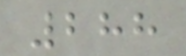288
